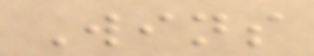Wins
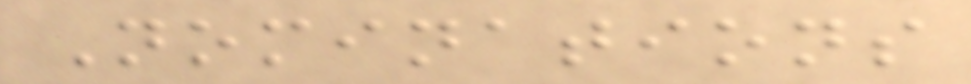Nominations
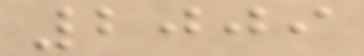2009
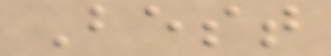Best
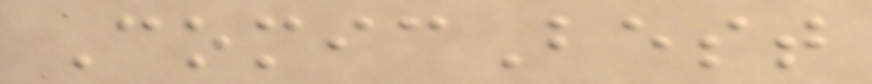ComicBest
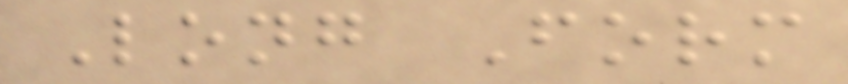Long Form
